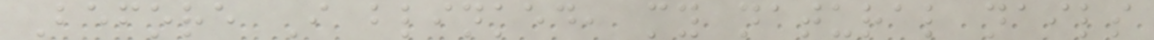Before I blinked, my natural nails
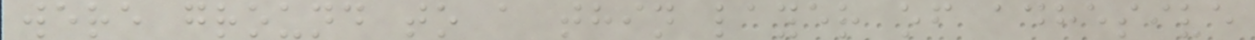were ground to a thin layer of adhesive
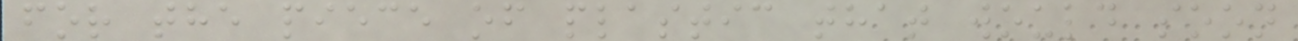for the piece of plastic that would soon
